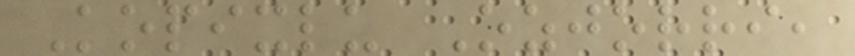Kopixlu Ozjorri,
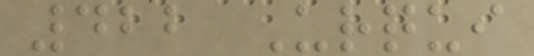422 Urqui
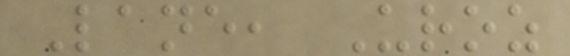Lane, Uroz
